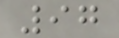97
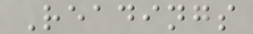Readings
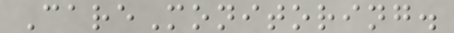CareMonitoring.
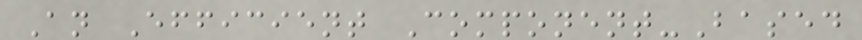An Efficient Component-Based
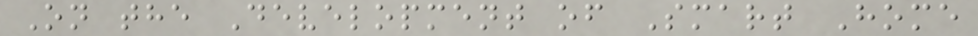On the Development of Smart Home
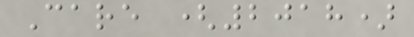Care (2018)
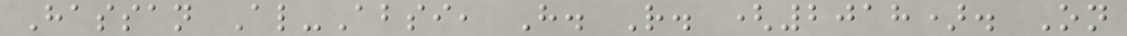Hassan Al-Absi, H. R. (2018). On
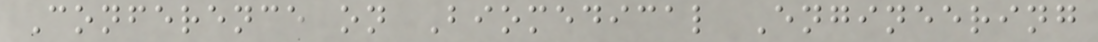Conference on Biomedical Engineering
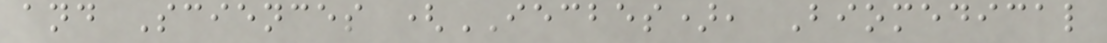and Sciences (IECBES), Biomedical
